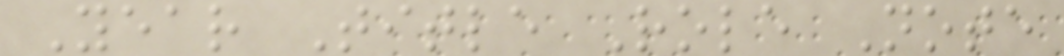Year Title Role Note
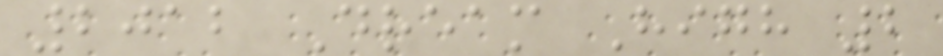2012 Dream High 2
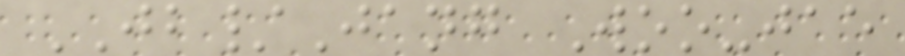JB/Jang Woo-jae
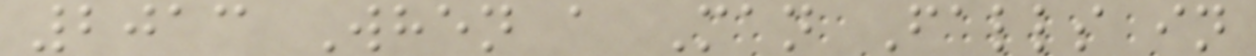2013 When a Man Falls in
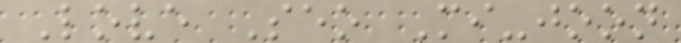Love Seo Mi-joon
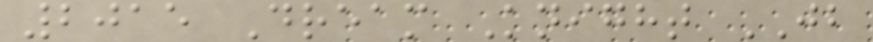2015 Dream Knight JB
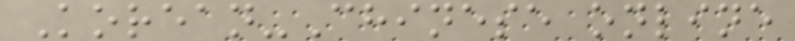Korean-Chinese online
